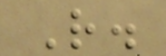R.
